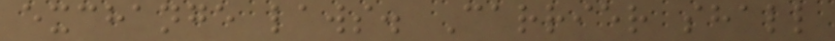exchange laws. Carrier shall
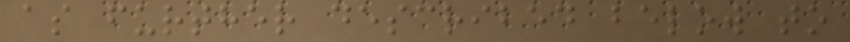as further described below to
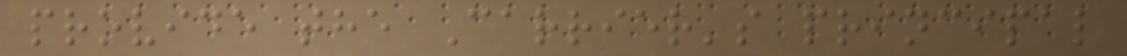provide the Carrier's principal
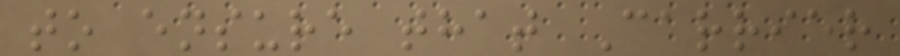to ensure that Carrier
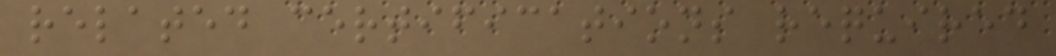related certifications required
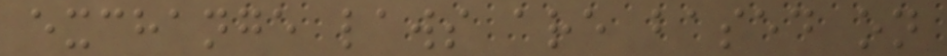exchange laws are based on
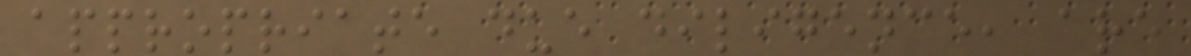appropriate due diligence, are
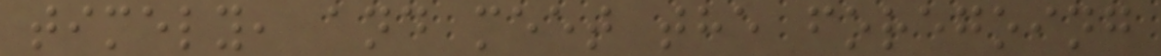timely, and meet the foregoing
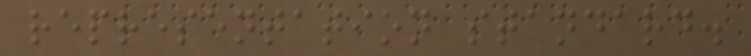representation standard.
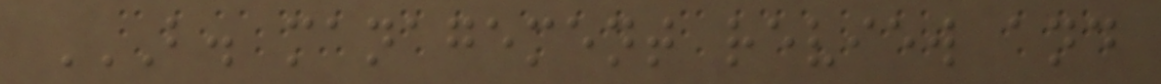B. MANAGEMENT REVIEW AND
